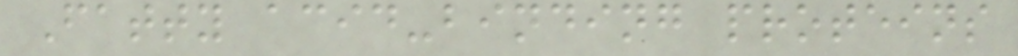Fatty acid-binding proteins
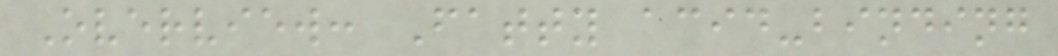Overview: Fatty acid-binding
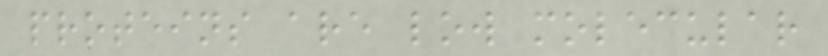proteins are low molecular
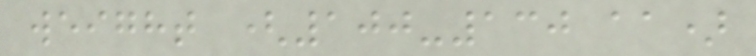weight (100-130 aa)
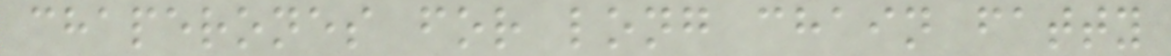chaperones for long chain fatty
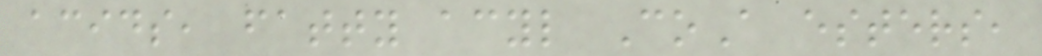acids, fatty acyl CoA esters,
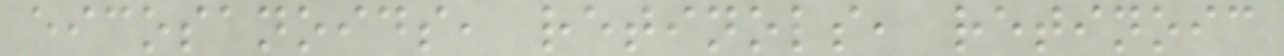eicosanoids, retinols, retinoic
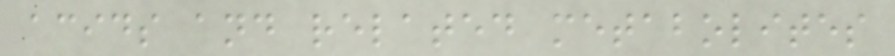acids and related metabolites
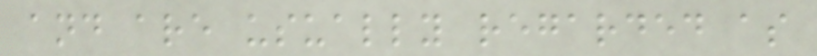and are usually regarded as
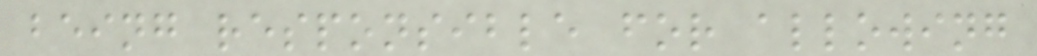being responsible for allowing
